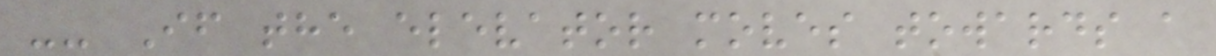-- If the elevator moves towards a
